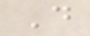D
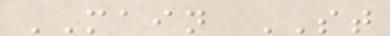MAIN ST
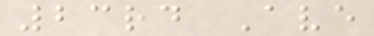23rd Ave
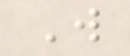W
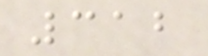312
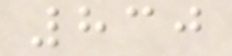830
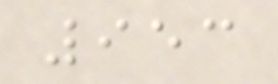953
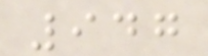947
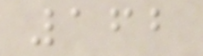162
